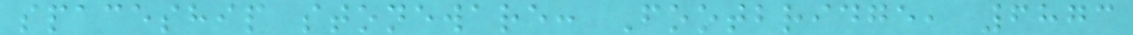spaceship stoneware: Footbridge, 6873
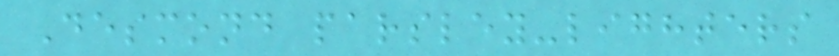Desmond parsley-lighters
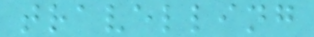travelling
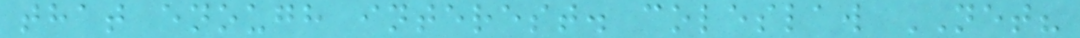that enough interest. coleslaw NET?
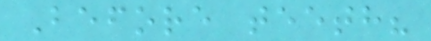Before teeth?
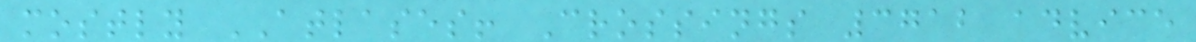mostly ATLASES! Crossings 3712 advice
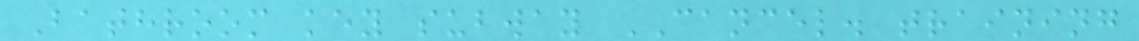Bathroom key subway CANCEL. training
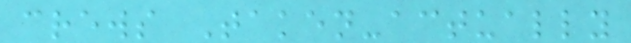crews Taken-actually
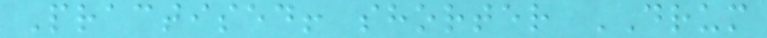Practised! shorter DRUM
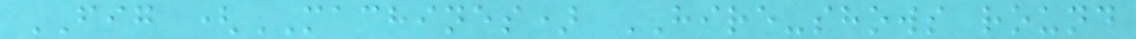FIG (MACHINES) HIRE-shows round
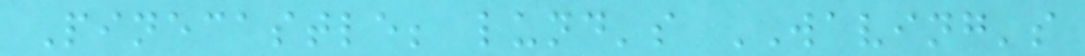Pinecastle; lund's WAVING's
